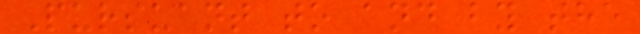Pursuant to and by the
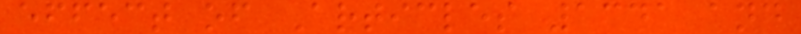effect of Articles 1341 and
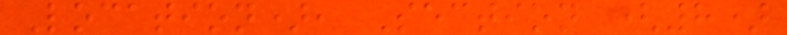Location), Section (8)
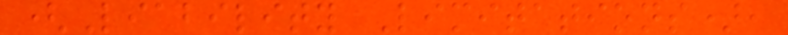(Liability Limitations),
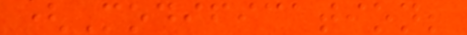(Modification;
